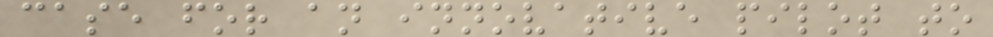case for an innovative pilot to
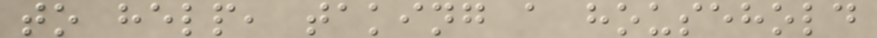to help, taking a household
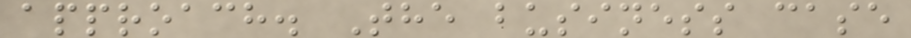approach. The business case
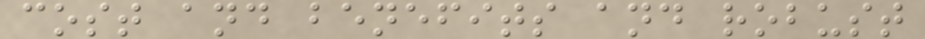cost and benefits and robust
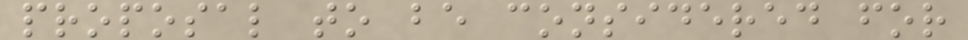proposal to be considered for
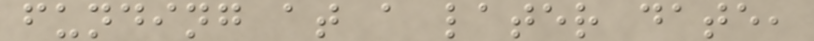funding at a later date,
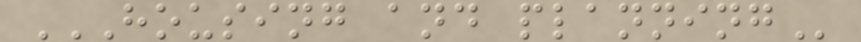HOUSING AND PLANNING
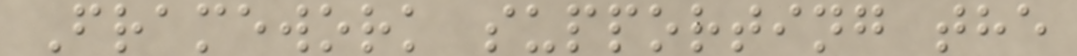Framework supporting the
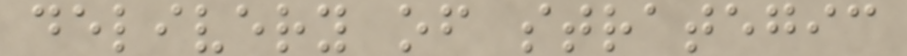delivery of strategic
